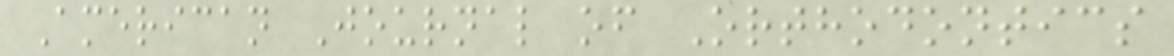American Journal of Orthodontics
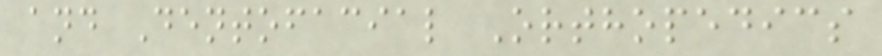and Dentofacial Orthopedics
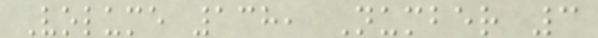Volume 138, Number 3
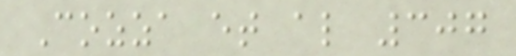Cozza et al 307
